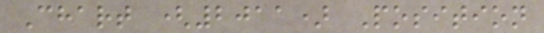Chart (2011) Position
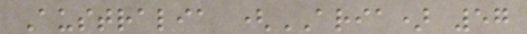Australia (ARIA) 57
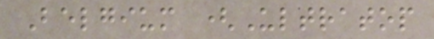Belgium (Ultratop
